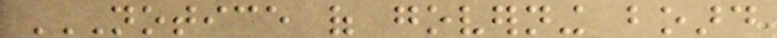NOTICE OF GOVERNING BOARD
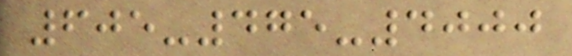605-475-4000
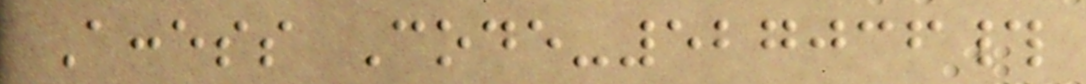Access Code-527036#
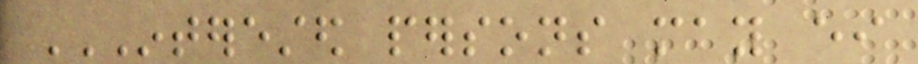INTERESTED PERSONS MAY EITHER
